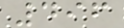496
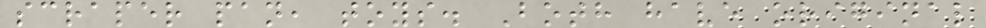scraper pan, toys. Both have original
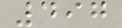497
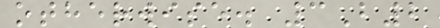otherwise. 3B2
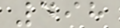498
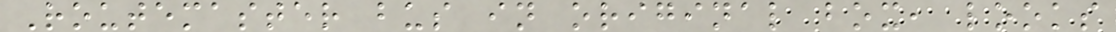Routemaster bus in original box, looks
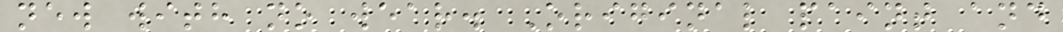new with no wear. Original paint and
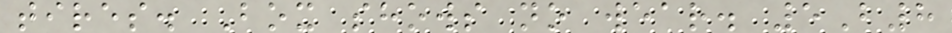tires. Box shows no wear. 5B8
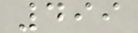499
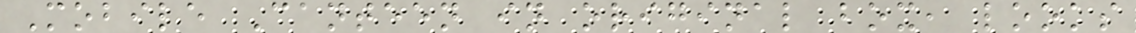Mobile Canteen in original box, looks
